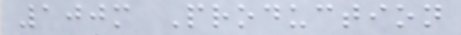100m Production
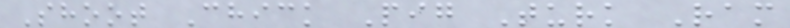Shoot Chick Pig Turk Ram
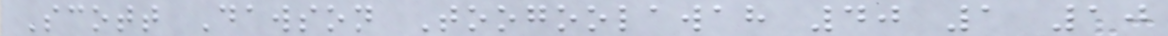Scott Dawson Toogoolawah 40 1 10
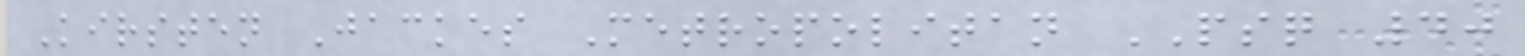Kirsten Jackes Metropolitan PSQ 40
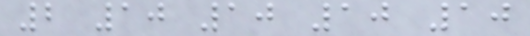2 10 10 10 10
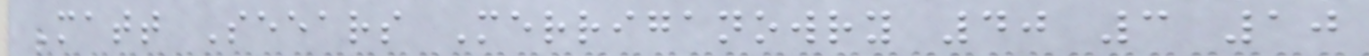Matt Seears Merriganowry 40 3 10
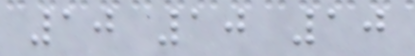10 10 10
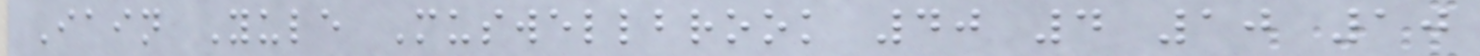Iain Yule Muswellbrook 40 4 10 10
